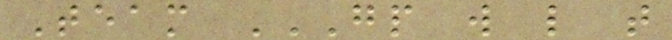Team GP W L T
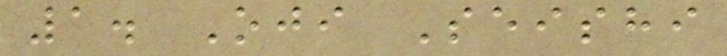1. Oji Seishi
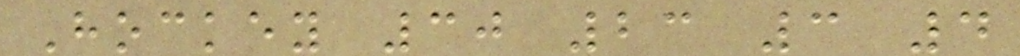Hockey 30 23 3 4
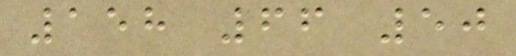158 66 50
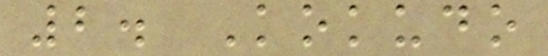2. Kokudo
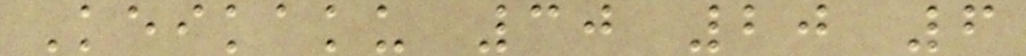Keikaku 30 20 6
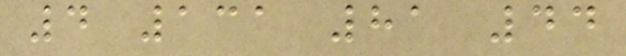4 131 81 44
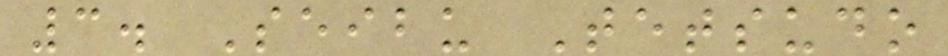3. Seibu Tetsudo
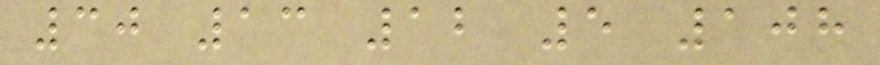30 13 12 5 108
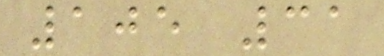105 31
